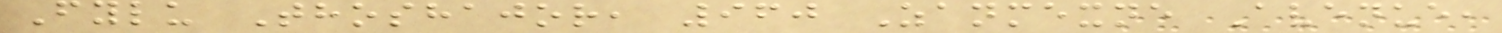Fylu Thoshajor, 960 Zanmexne Avenue,
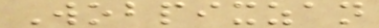Wobpixzan
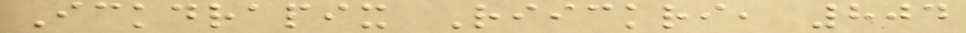Ickdrapix Riickri, 804
